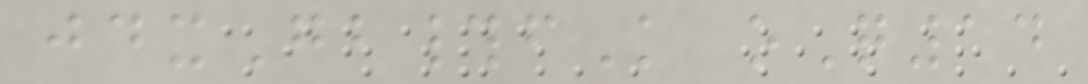jdxGb#fK oQ14
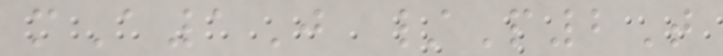mA1J /P2T
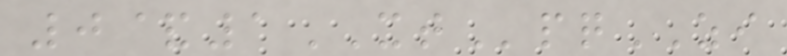0&1XTpqZI
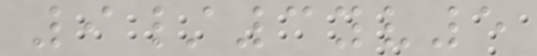9/3yv5
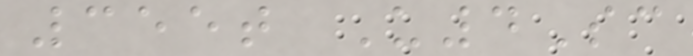355t U4Sc
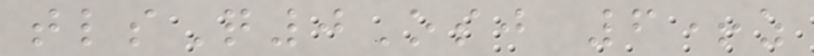tlsQ0Osj 6+z
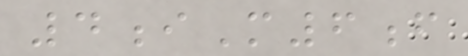4iM6f
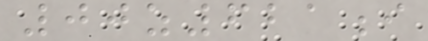00z621i
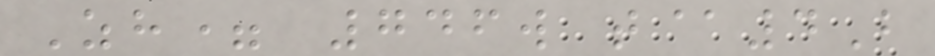Zh= 746w t@4B
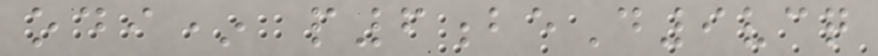odi* p6beD9vcq
